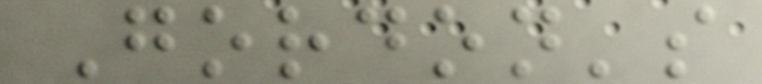Gordon's
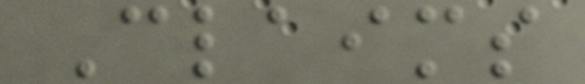Claims
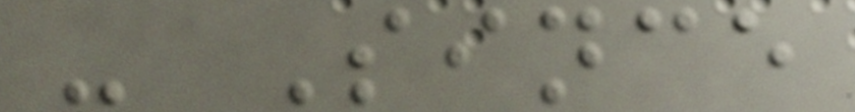- Since
